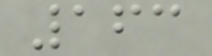163
